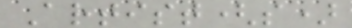Artist(s)
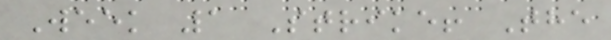Week 1 Strike! The
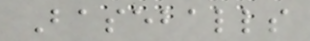Baseballs
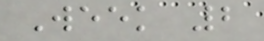Week 2
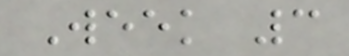Week 3
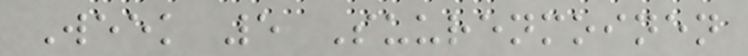Week 5 Suurenmoinen
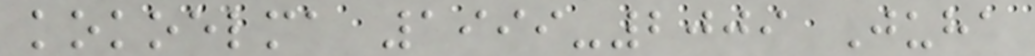kokoelma 1999-2009 Juha
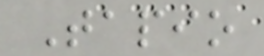Tapio
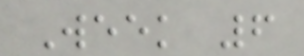Week 6
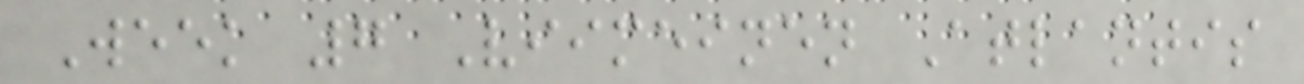Week 7 Viimeinen Atlantis
